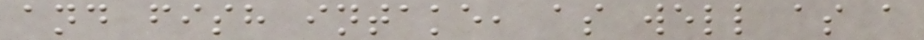and fish intake, as well as a
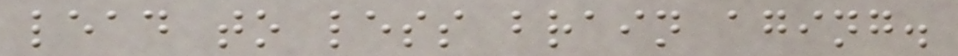lead to less brain aging.
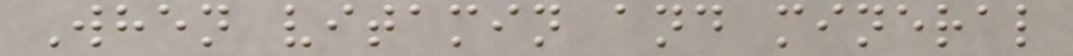When vitamin and mineral
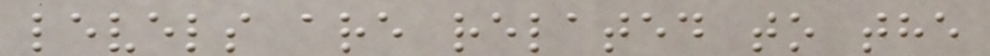levels are related to the
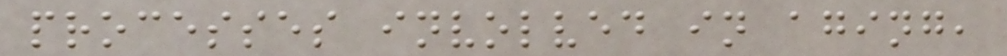processes involved in aging,
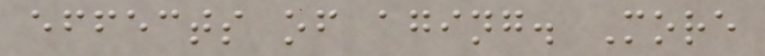effects of aging. More
